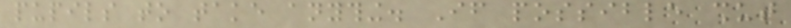pupils to take anything. If possible shut
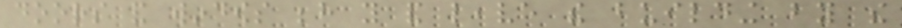doors and windows behind you and leave the building by the
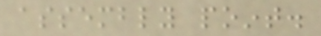assembly point.
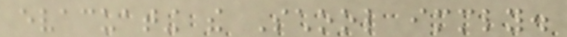evacuating the School immediately.
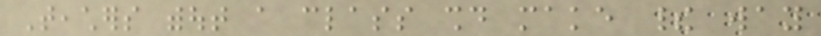Teachers without a class should make their way
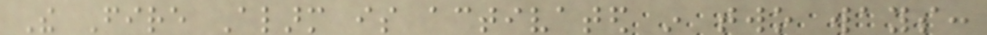The Fire Alarm is activated in two ways:
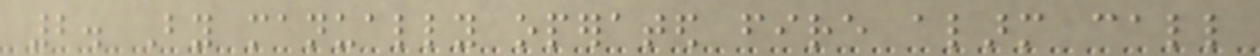2. By manually operated fire alarm call
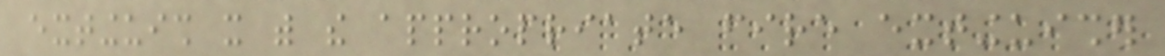extinguish it with the appropriate fire extinguisher
